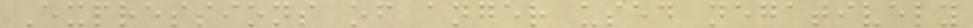Expressions of anger used negatively
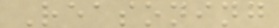Reasoning
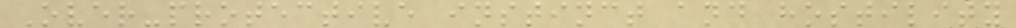Over-protective instinct and hostility
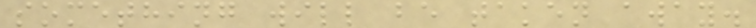something will be taken away.
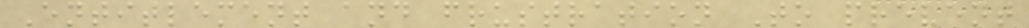Entitlement and frustration To prevent
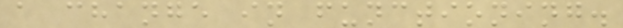a change in functioning.
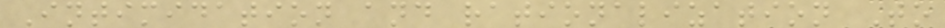Intimidation and rationalization To
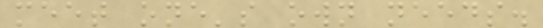meet one's own needs.
